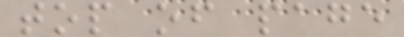top of page
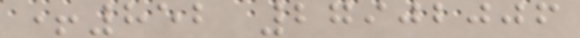+852 27902006
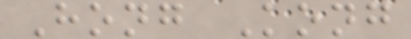Hong Kong
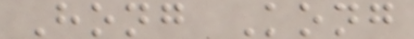Hong Kong
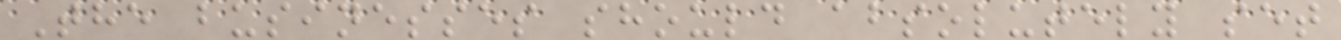The businesses should absolutely set
